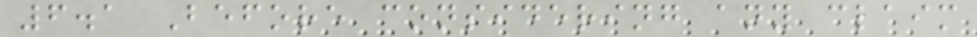6.1 Before considering any claim
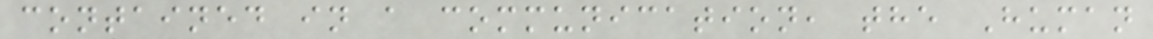contained in a communication, the Human
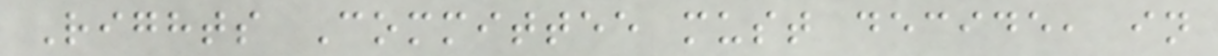Rights Committee must decide, in
